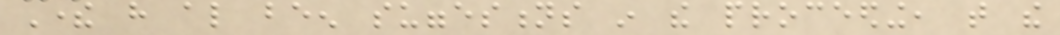There have also been suggestions in the proceeding, that the
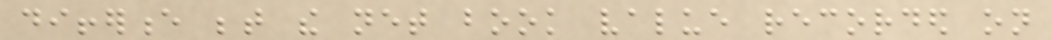difference between the net book value recorded on
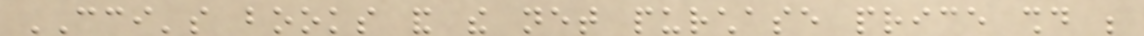CCI's books and the net purchase price should be
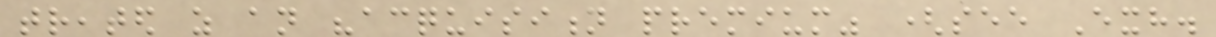treated as an "acquisition premium" (see Exh.
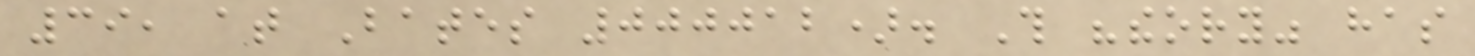39, at Bates 000012). This "theory" has
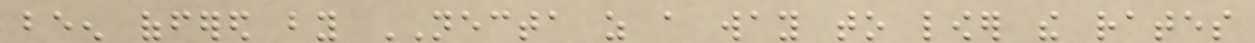been offered by NECTA as a way to lower the rates
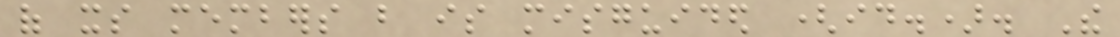of its members but is misguided (id.). The
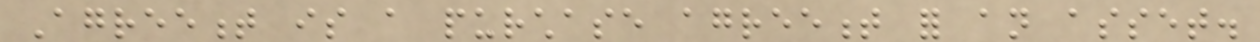Agreement is a purchase agreement for an asset.
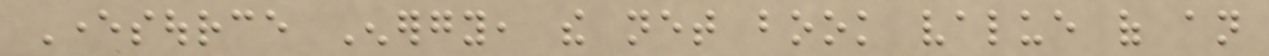Eversource Energy, the net book value of an
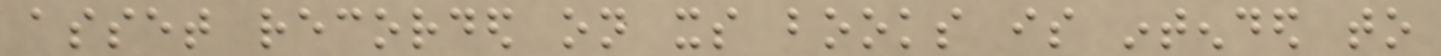asset recorded on its books is intended to
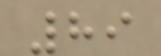89
